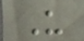U
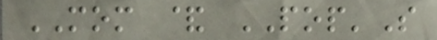MOM & POP'S
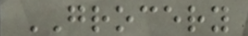GROCERY
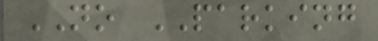NO PARKING
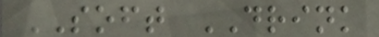SOFT DRINK
